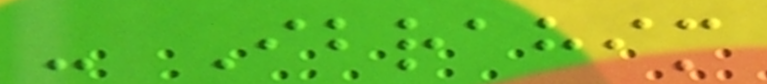- Ibrahim
